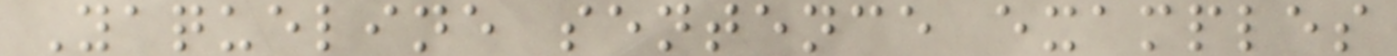Yaqueline sentence examples
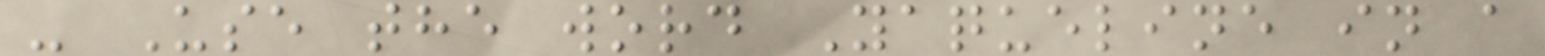- Use the word Yaqueline in a
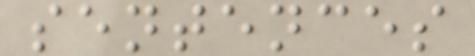sentences
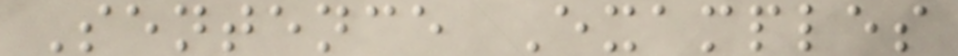Sentence Examples
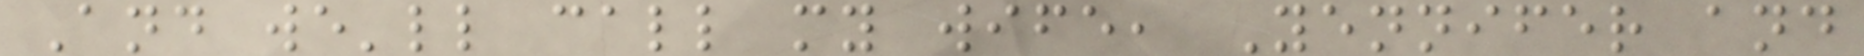And we'll call my wife, Yennifer and
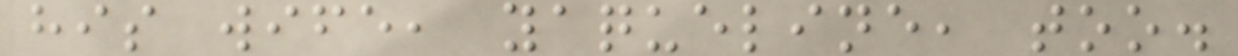his wife, yaqueline, too.
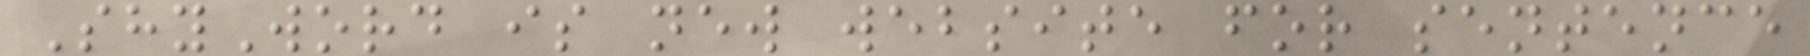ShyWord is new website for sentence
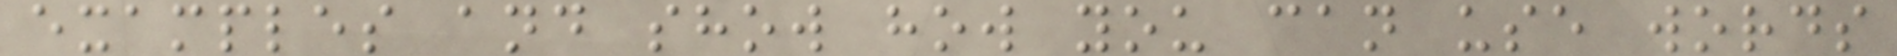examples and show how you can use words
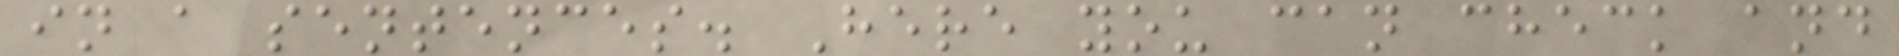in a sentences. Here you can check and
